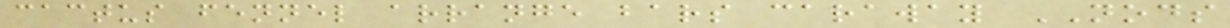cactus fennel arrange bars caraway NODS
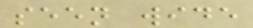seen wide
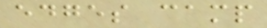edges camp
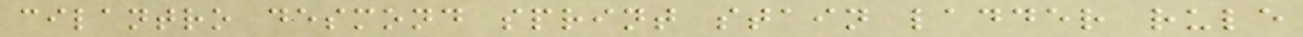cilantro desmond sprint stain ladder rule
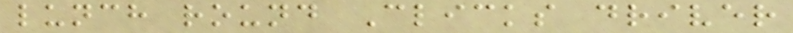lunch round Clicks driver
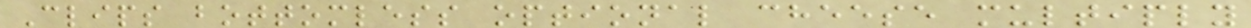Clips bottomless optional cheese multiply
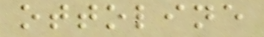ottoline
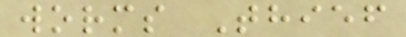worms Thief
